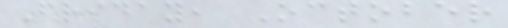Friday, October
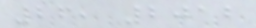26, 2012
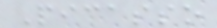Picasso
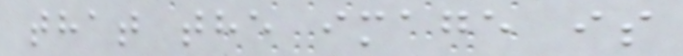that the image is
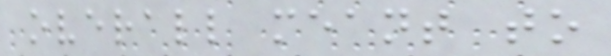overall meant to
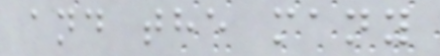and the many
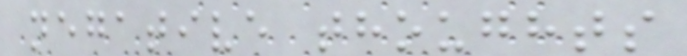negative thoughts
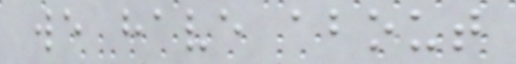we have about
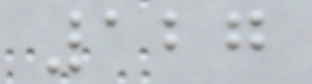127
